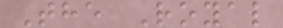The Royal
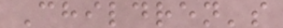Children's
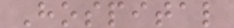Hospital
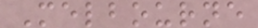Melbourne
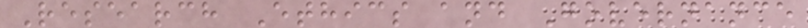Research Ethics and Governance
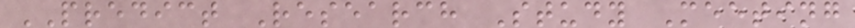PREDICT Research Study Meeting
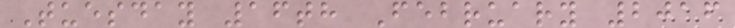Tuesday 16th February 2016
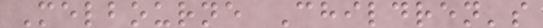Melbourne Children's
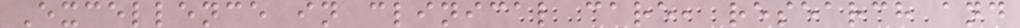Excellence in clinical care, research and
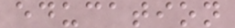education
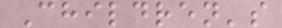Children's
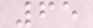65
